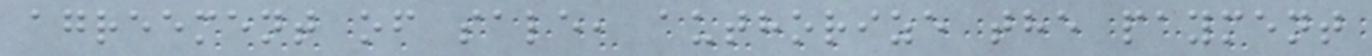agreement of sale, authorize the payment
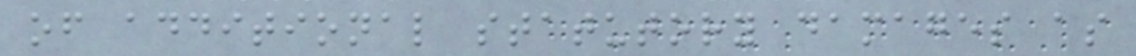of additional statutory damages as
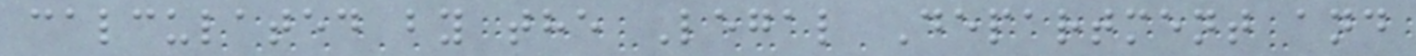calculated by the Legal Department and
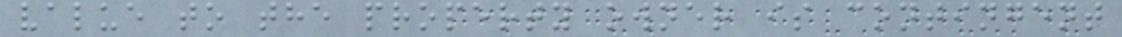value to the property owner is contingent
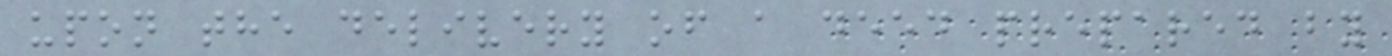upon the delivery of a deed prepared by
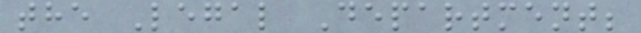the Legal Department;
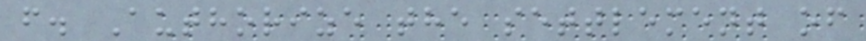f. Authorize the settlement of
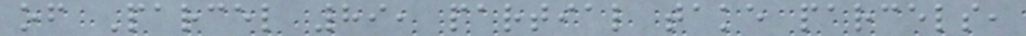of Parcel 89, partial take parcels,
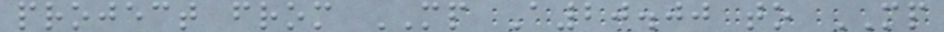project from MP A20.00 to MP
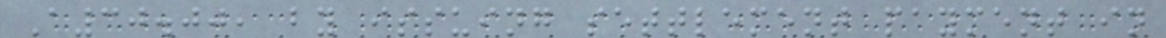A30.00, by issuing settlement payment in
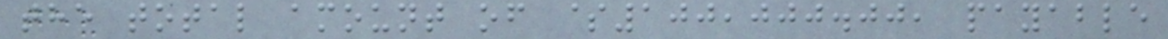the total amount of $100,000.00, payable
